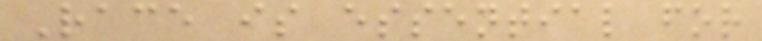Race is essential for
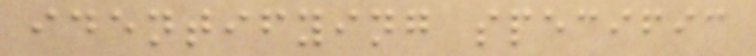identifying specific
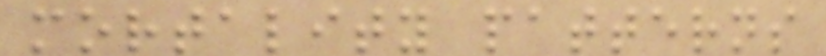mortality patterns
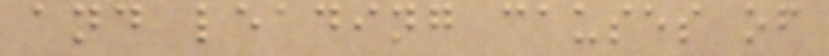and leading causes of
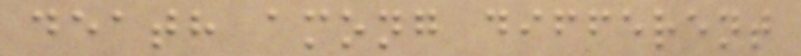death among different
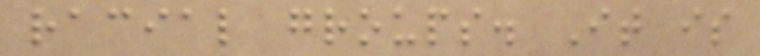racial groups. It is
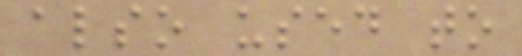also used to
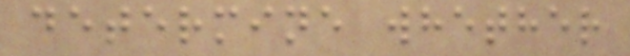determine whether
